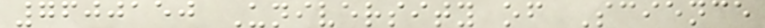7600150 University of Science
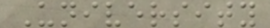University
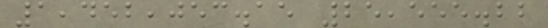1,452,053.15 25,555.22
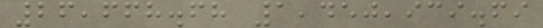26,668.68 1,450,939.69
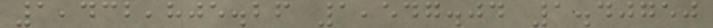1,432,805.26 1,547.04 1.40750
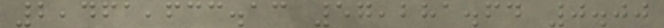2,461,633.13 57,281.64 0.00
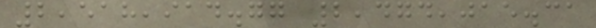2,518,914.77 2,474,015.31
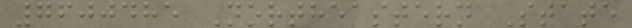7600485 Northeastern State
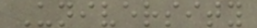University
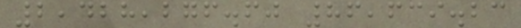2,428,276.60 86,639.23
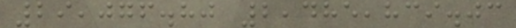29,076.80 2,485,839.03
